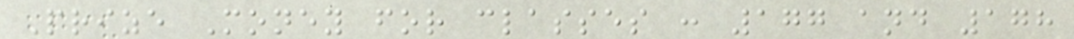Prize Money for classes : 177 and 178
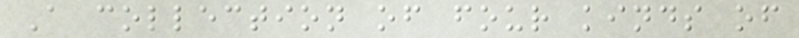A collection of four kinds of
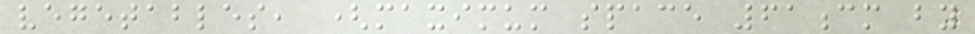vegetables, (maximum space 61cm by
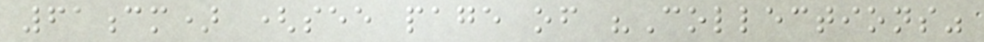61cm) (see page of "Collections"
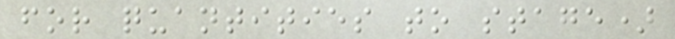for quantities to stage)
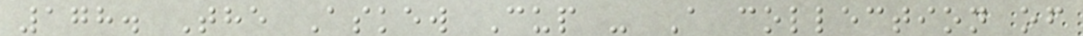178. The Askew Cup - A collection of
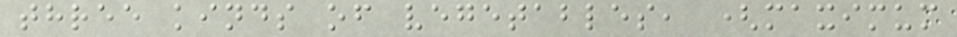three kinds of vegetables, (maximum
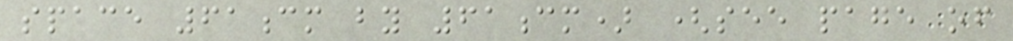space 61cm by 61cm) (see page of
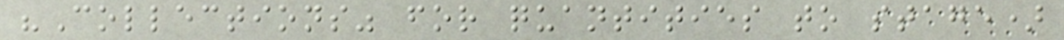"Collections" for quantities to stage)
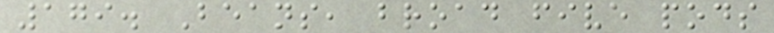179. Beans, broad five pods
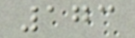173
